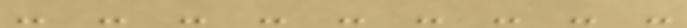- - - - - - - - -
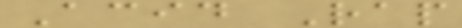Acid Rap
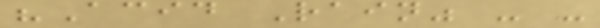"Acid Rain" - -
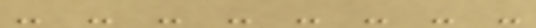- - - - - - - -
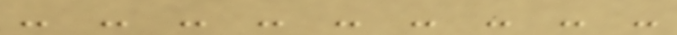- - - - - - - - -
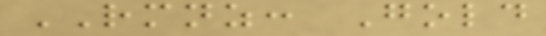RMNZ: Gold
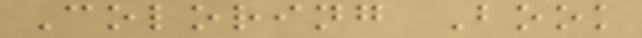Coloring Book
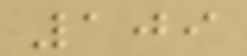109
